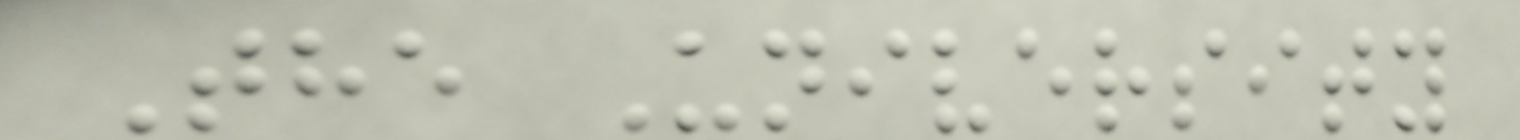The University
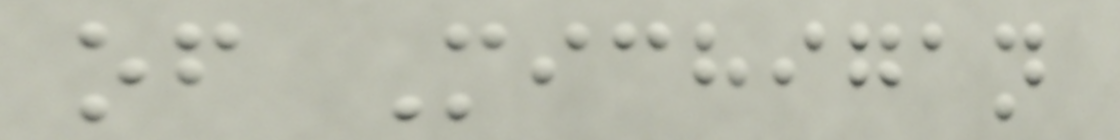of Michigan
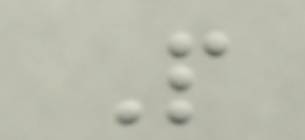P
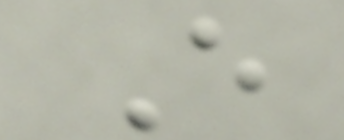E
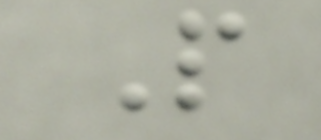P
